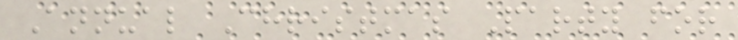Annual Christmas Party for
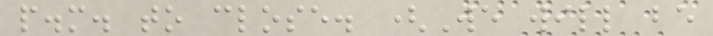p.m. to close. (We will be
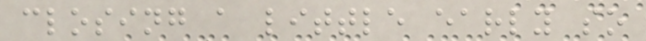closing a little early so
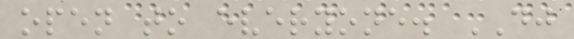open to everyone. DJ
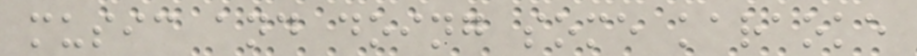music and doing some karaoke
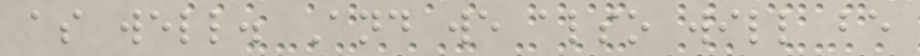as well. And we also will be
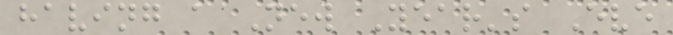having a New Year's Eve
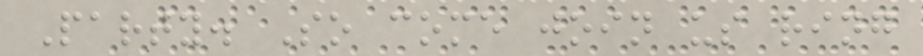Party. So come join us ring
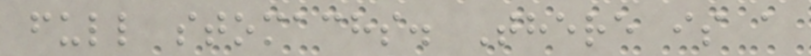full stomachs. There is a
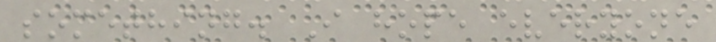something. I hope everyone
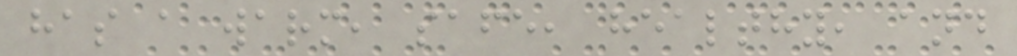has a warm, safe, healthy, and
